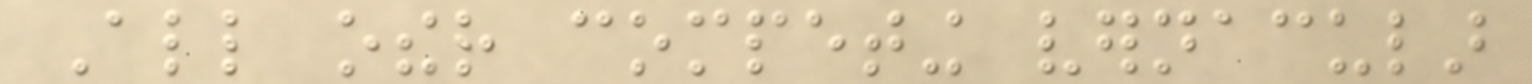All other competing vernacular
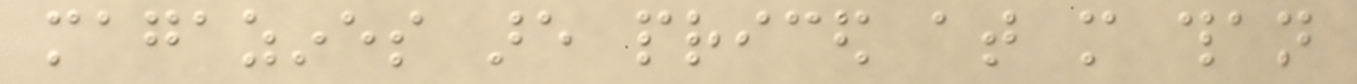magazines are priced at more than
